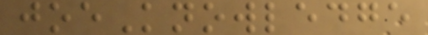joeKnowledge
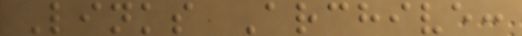Links Archive:
